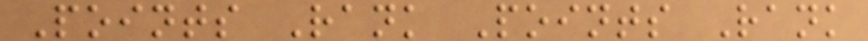Points Rank Points Rank
